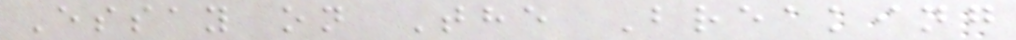Essay on The Breaking
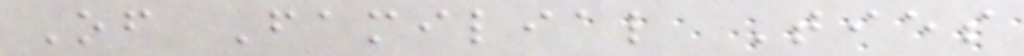Of Familial Ties
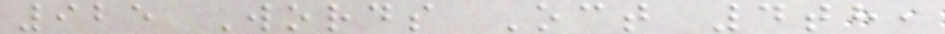925 Words Oct 4th,
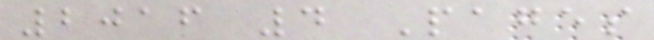2016 4 Pages
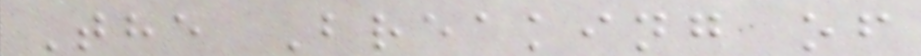The Breaking of
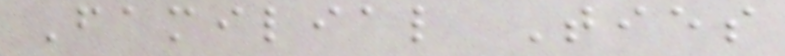Familial Ties
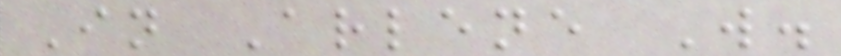In Arlene W.
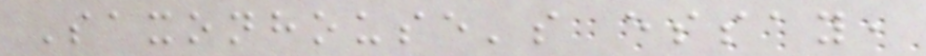Saxonhouse's essay,
